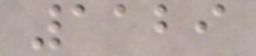1129
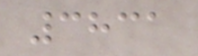3831
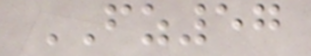FZ57
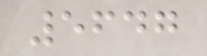5647
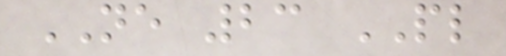NE 23 PL
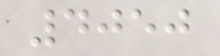4050
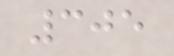305
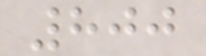800
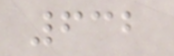632
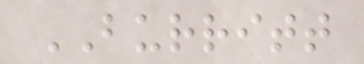BURRITT
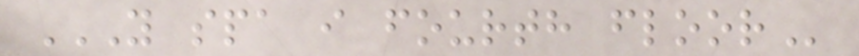Y SPA I FOURTH FLOOR
